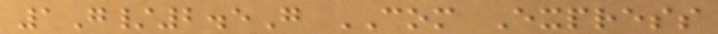1G/2.5G COM Express
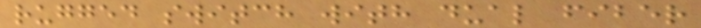rugged switch with dual fiber
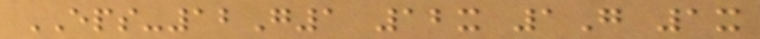EPS-12G1 12x 1G 1x
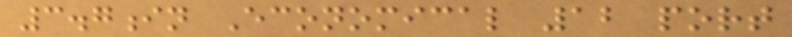3.7in Economical 12 port
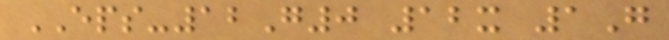EPS-12G0 12x 1G
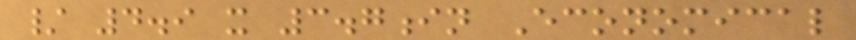/ 4.9 x 3.7in Economical
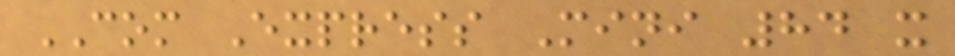COM Express Mini 84 x
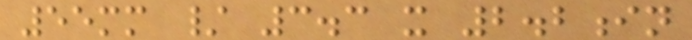55mm / 3.3 x 2.2in
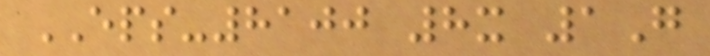EPS-8100 8x 1G
